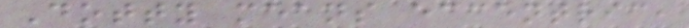Dotty means eccentric,
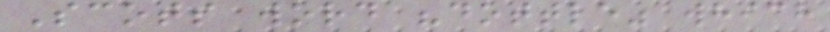Scots word "dottle" which
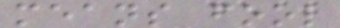means fool
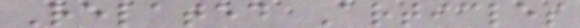Related Articles
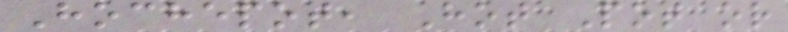Hochepot, Hot Pot or
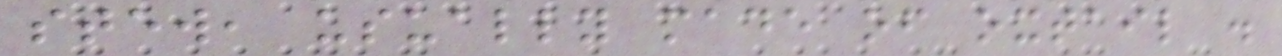stew, usually made of oxtail .
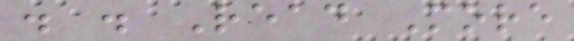. . Read More
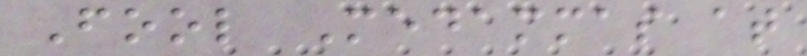Fool Medammas at
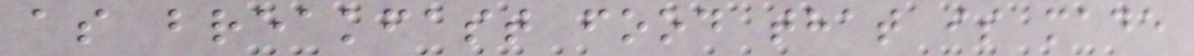as breakfast food that is made
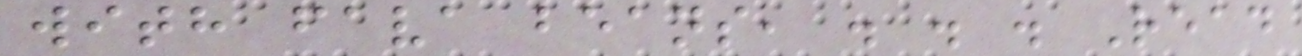with fava beans, . . . Read
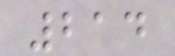214
